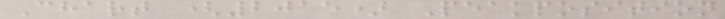Chart (2015) Peakposition
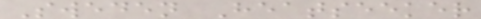Sweden Heatseeker
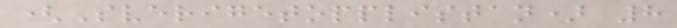(Sverigetopplistan) 8
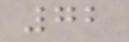72
